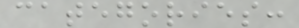categories:
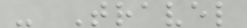- Travel
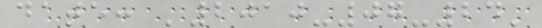date: '2010-07-24'
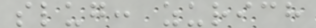slug: zurich
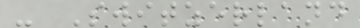- Switzerland
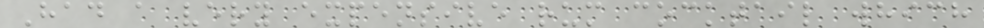Had a very expensive rum cocktail which
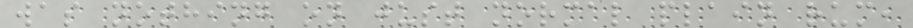was nothing on just normal plain rum,
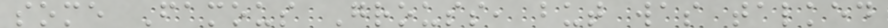some Famous Grouss, but was talked
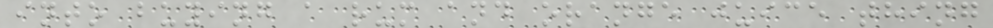into buying a rum and orange juice thing
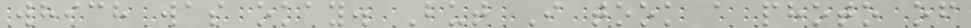which was okay. But I took a photo of
